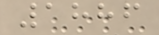1886
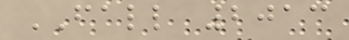FALL 2013
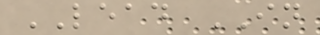LEAD IN
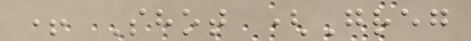+ Shot (Greg
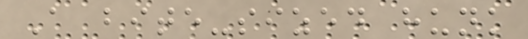A bite-sized hunk
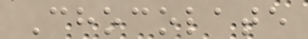Chocolate
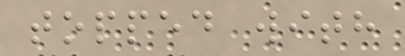topped with
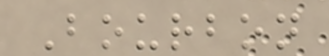Bourbon
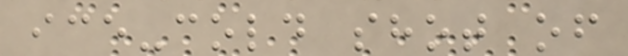ice-cold shot of
